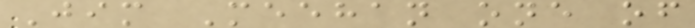Jim Meehan one of
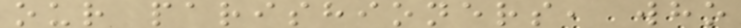our parishioners, who
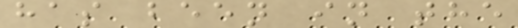has been in the
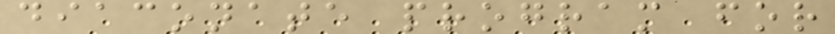diaconate program for
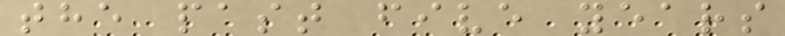the past five years
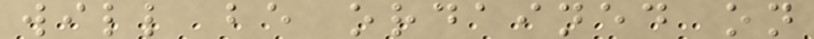will be ordained on
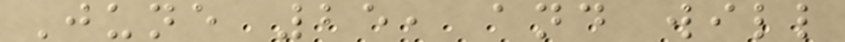June 25, and will
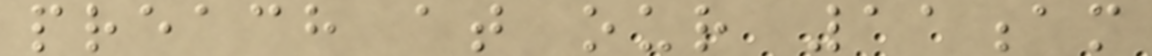preach at our 11am
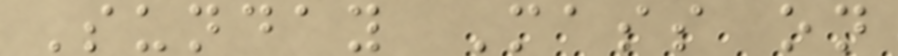Sunday Mass on
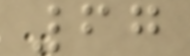67
